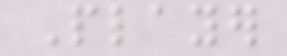Player
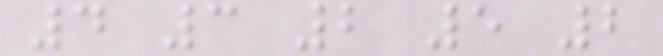4 3 2 5 2
